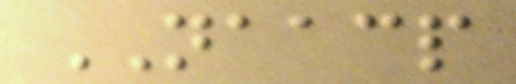NAACP
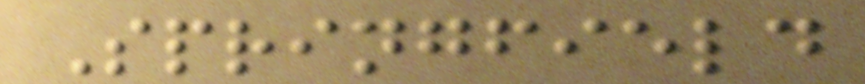Springfield
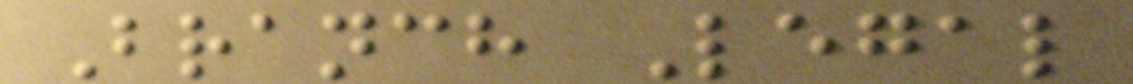Branch Legal
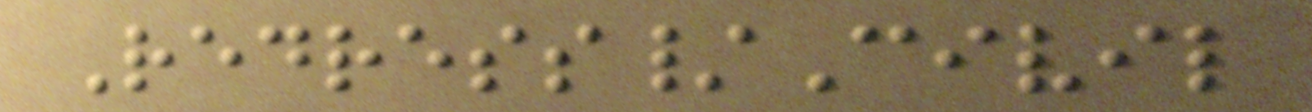Redress/Civil
